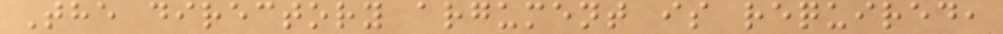The directory argument is required,
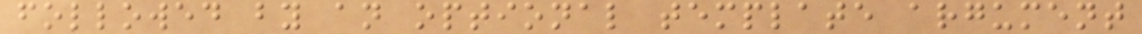followed by an optional template argument
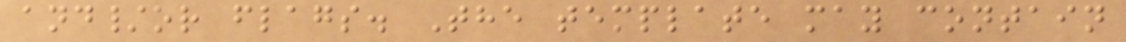and/or flags. The template may contain
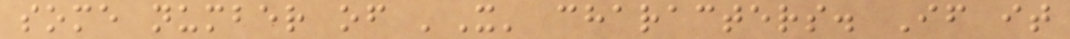some number of 'X' characters. If it
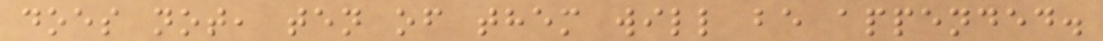does not, ten of them will be appended.
